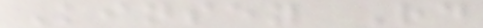Kinsey Rd
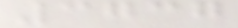3737
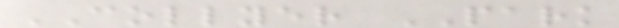COLLYER PARK
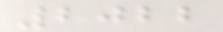2022
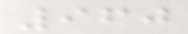960
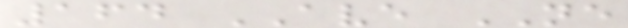164 AVE NE
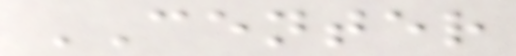CENTER
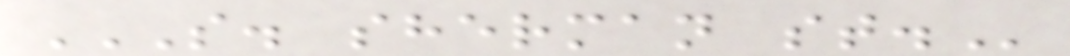S. SHERMAN ST.
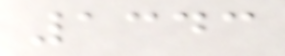1343
